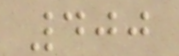400
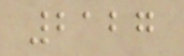2127
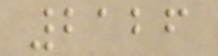2126
